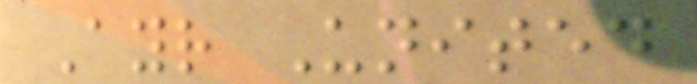Ayr United
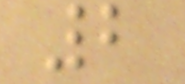2
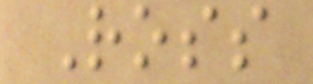Ross
